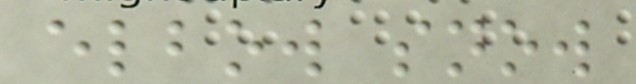elbow snow
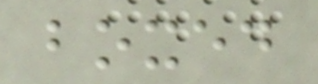boxed
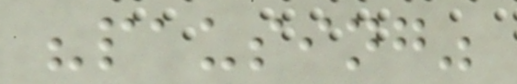"pausing"
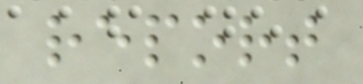report
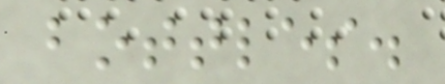bottles.
